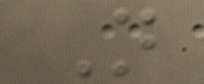N
